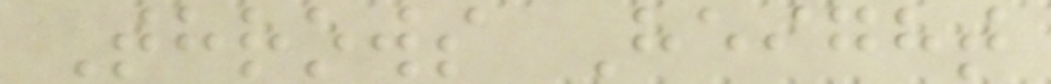Throws Height
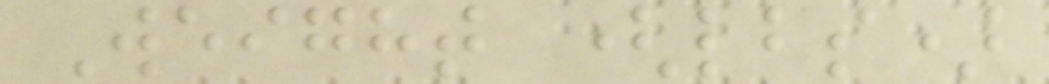Weight (lbs)
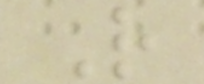R
